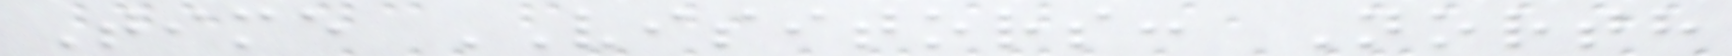Time VISITORS: North
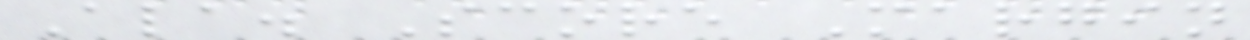Ala. Score Margin
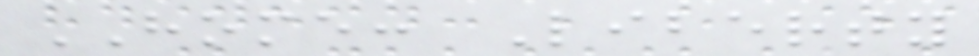HOME: Liberty
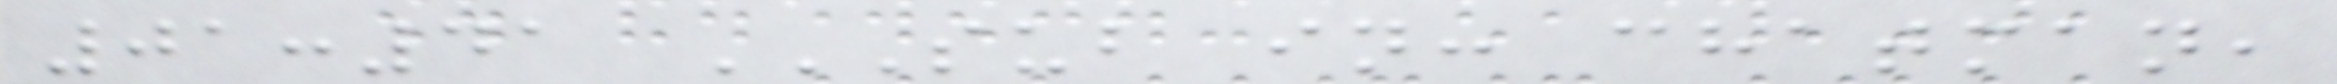01:41 SUB IN: CHATMAN,
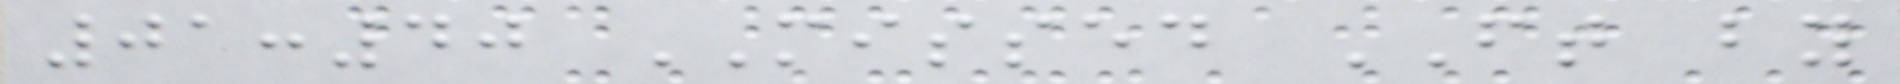01:40 MISSED FT by
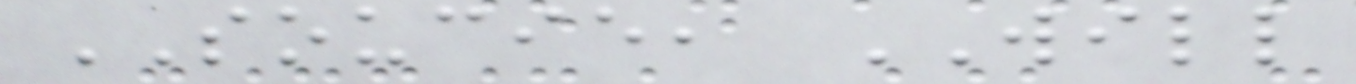SOUCIE, WILL
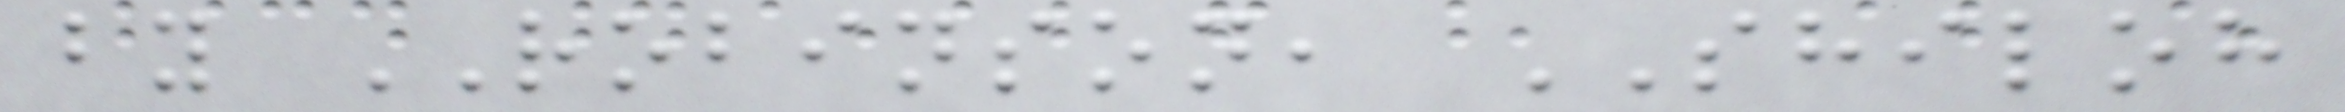by ROBINSON, SHILOH
